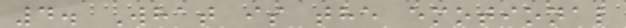4. What is the emotional
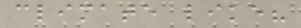climate like?
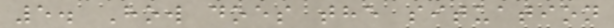5. How does the situation
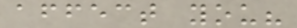affect you?
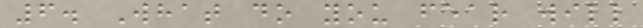6. What do you fear will
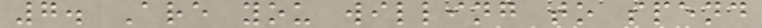7. Are you willing to spend
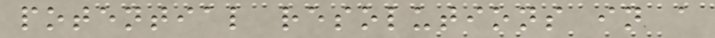potential resolutions in a
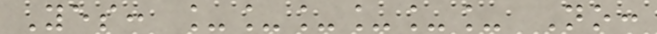Yes: ______ No:
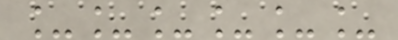______
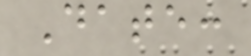Date:
